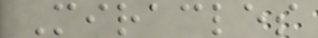Miracles
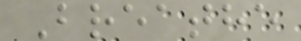Breathe
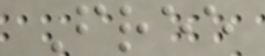Free
